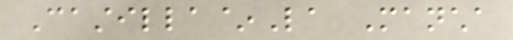Castilla~La Mancha
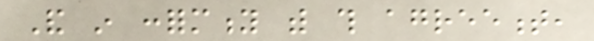And in conformity with this agreement,
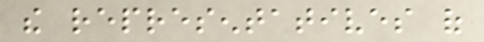the representatives of
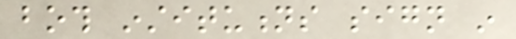both institutions sign in
